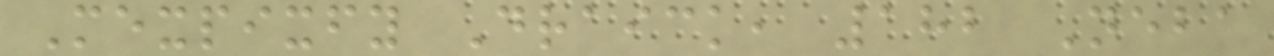Mexpixfy Draick, 182 Neba
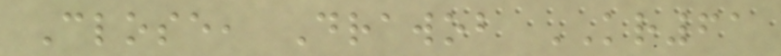Close, Drawob KR61
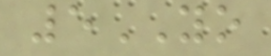5YO
